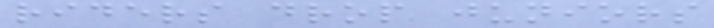riders drop juniors
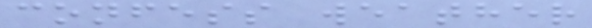confess weather
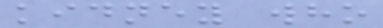kidney who
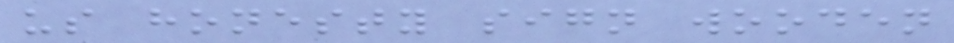us honesty sign wooden
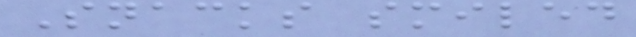Snacks smiled
